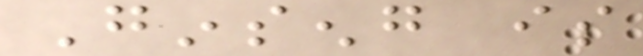Ginseng is
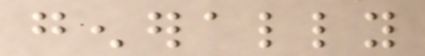generally
